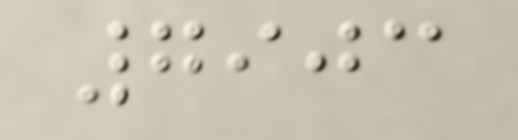7903
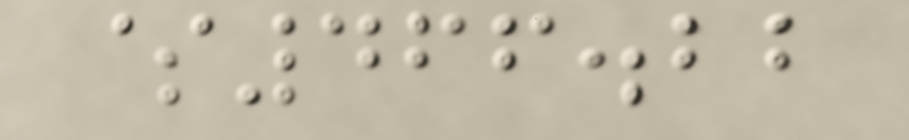$466.22
